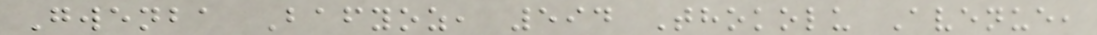Gwenba Bafyoz, 594 Thokolu Avenue,
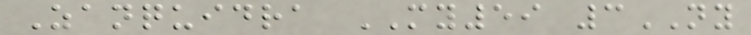Zanquidra MY59 3NY
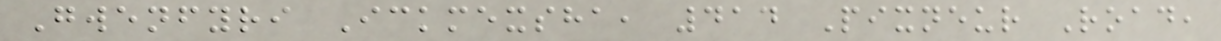Gwenfyri Ickmexsha, 414 Pixneur Road,
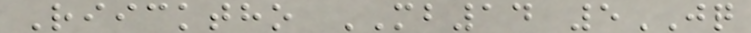Riicktho MB14 5JQ
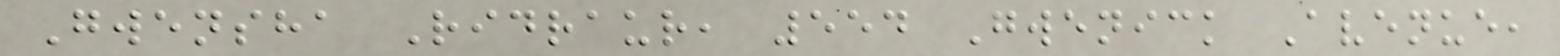Gwensha Ridraur, 554 Gwenick Avenue,
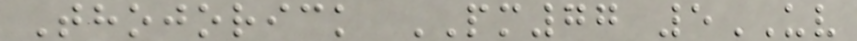Thojorick PM77 5UV
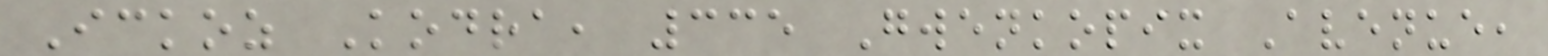Ickoz Kodra, 335 Gwenkopix Avenue,
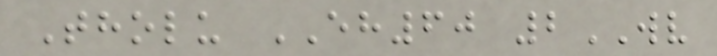Tholu EH60 2WV
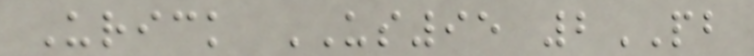Urick US95 2PB
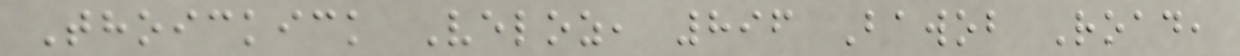Thoickick Veloz, 896 Bawob Road,
